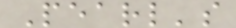Pearl's
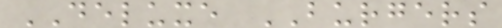DELUXE BURGERS
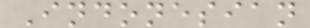Indonesian
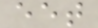eet
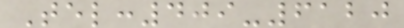Tel:409-6120
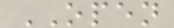OPEN
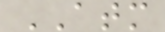ATM
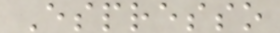Espresso
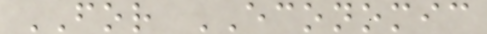FOR ECONOMIC
